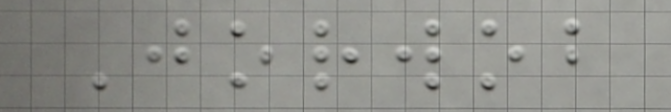Jorwob
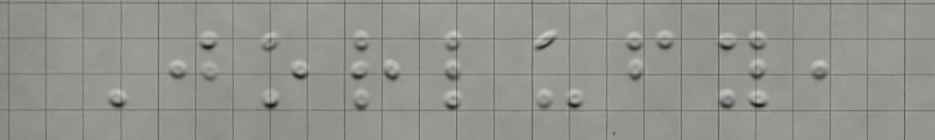Jorlufy,
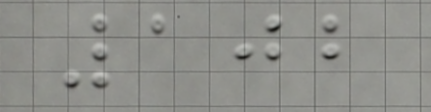102
